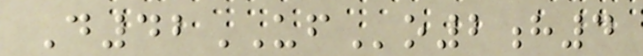D42UFo2h4
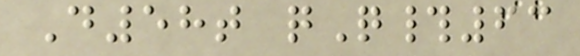D58t qQ#63
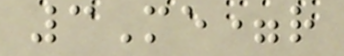3Me=r
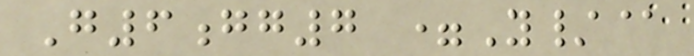G6gg7 =Y/@
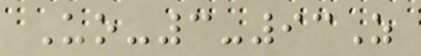Uo-3-93Z
